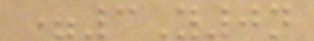=3Y0n
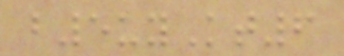b5uyKt6
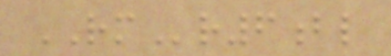RMr6bl
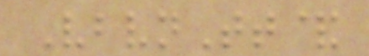VbvnTt&
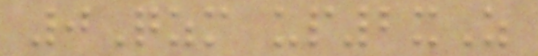0Qzm up2xZ
